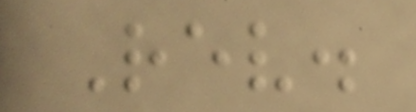Rev.
